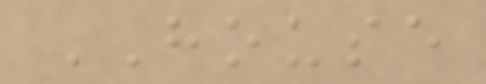HOUSE
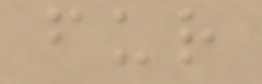fur
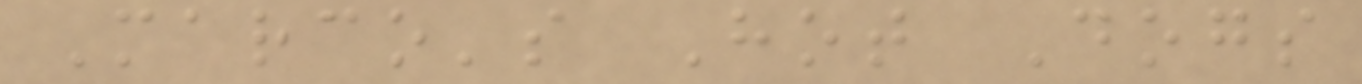Marco's Hot Dogs
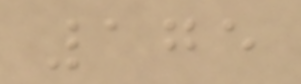175
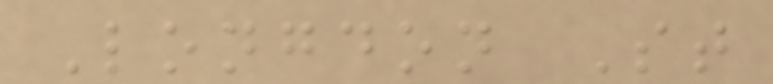Longdon St
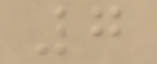7
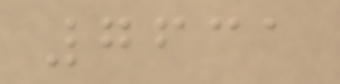7631
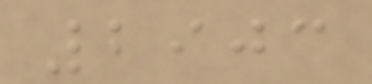2903
